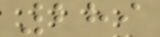289
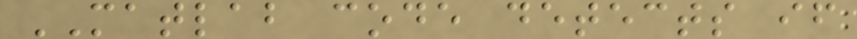MATLAB code detects if
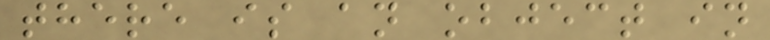there is an object in
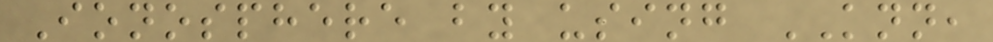Ionosphere by using KNN,
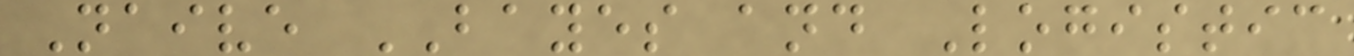Naive BAYES and Logistic
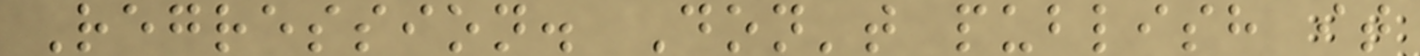Regression. Don't publish it
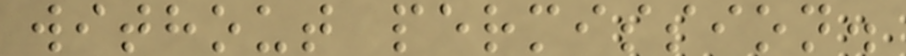without permission.
